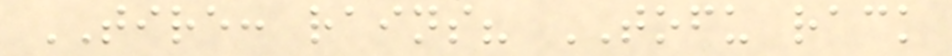TIRE: rains? TOFU rack
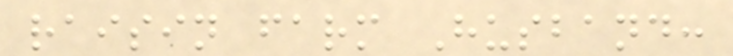raisin farm Husband:
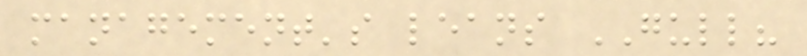management's leans GULL?
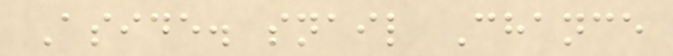Aside. snail Chance
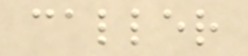caller
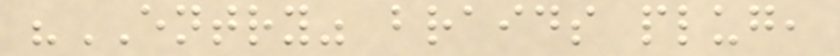"ENTRY" braids plug,
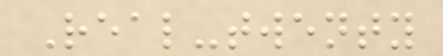Real-twenty
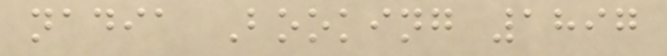nadia Booking 1897
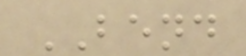BEND
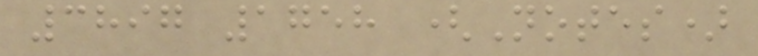3897 1758 (Notes)
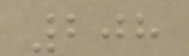208
